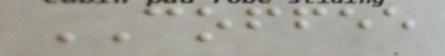COFFEE
